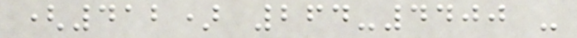(412) 264-4400 -
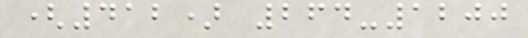(412) 264-1200
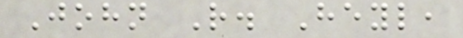John R. Heyl,
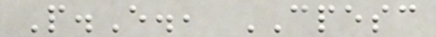P.E., CPESC
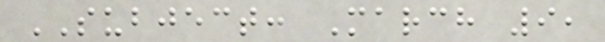SUBJECT: March 9,
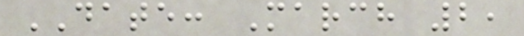DATE: March 2,
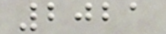2021
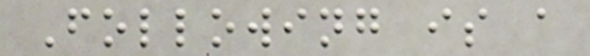Following is a
